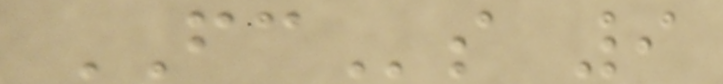FCs 9
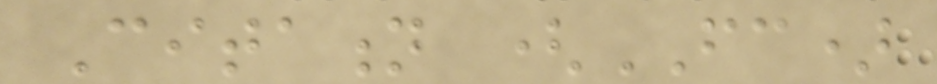Citation (FC)
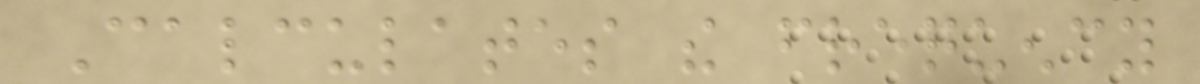Calculates the frequency
